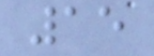15
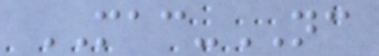MAC-NC
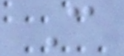C
